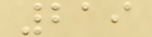219
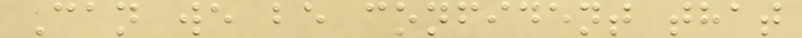Can we be confident that
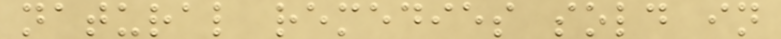natural remedies sold in
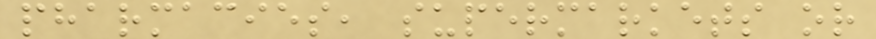pharmacies, supermarkets or
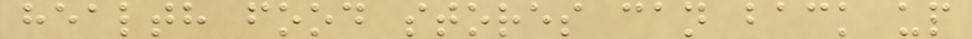health food stores can back up
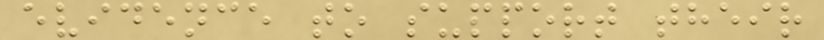evidence to support their
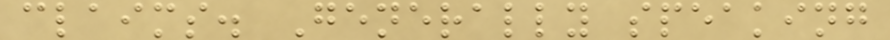claims. Generally speaking
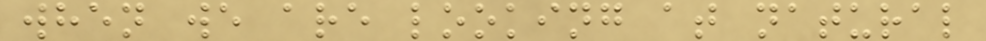when we are looking at natural
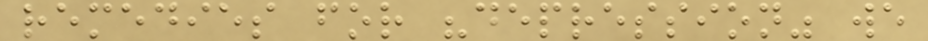remedies for "depression" we
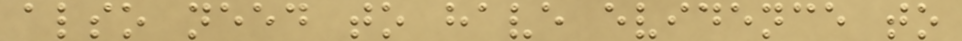also need to have evidence to
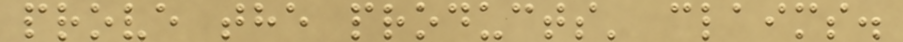prove the products' claims.
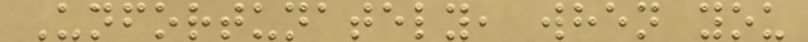Unfortunately, when you
